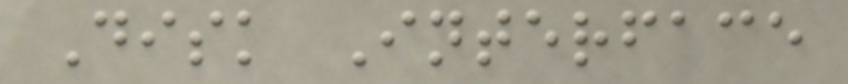Disk Interface
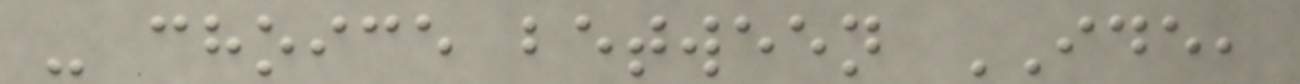- choice between IDE,
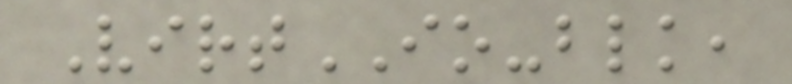VirtIO-blk,
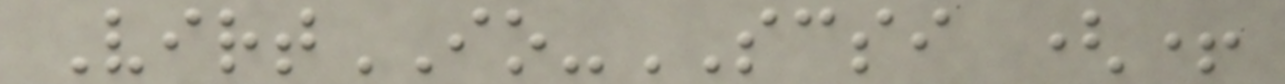VirtIO-SCSI (+
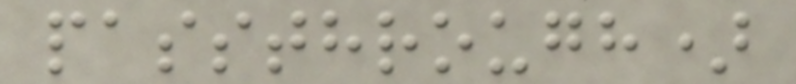passthrough)
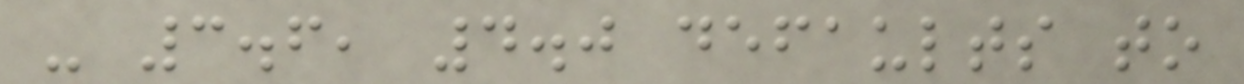- 3.6, 4.0 defaults to
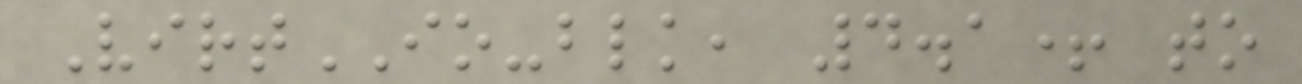VirtIO-blk, 4.1+ to
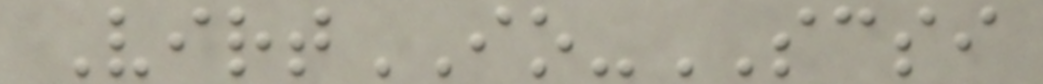VirtIO-SCSI
